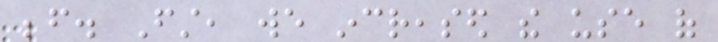before. First, we increased the use of
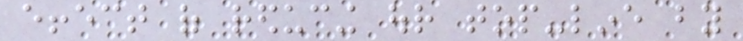effect of reducing our top-line by
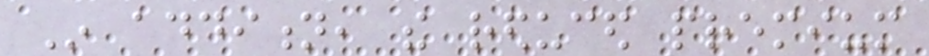In addition, the reduced premium
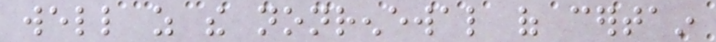well as the nonrenewal of certain
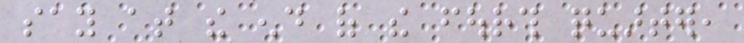say at the end of the fourth quarter,
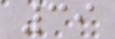39
